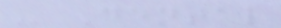- Dental
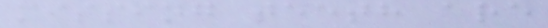missing teeth are
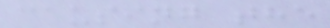causing the
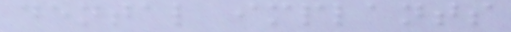dental implants
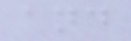and
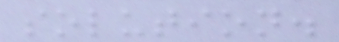solution.
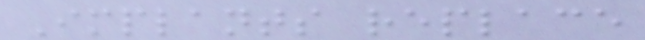Implants replace
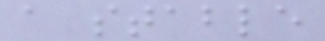a stable
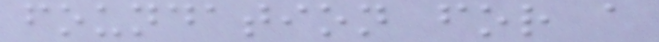foundation for a
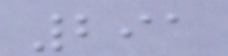291
